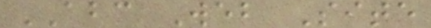ABC Web Site
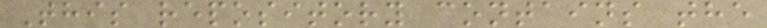This repository contains the
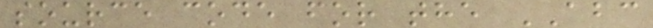source code for the ABC
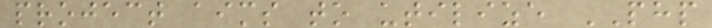project aims to utilize PHP
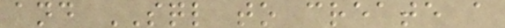and SQL to create a
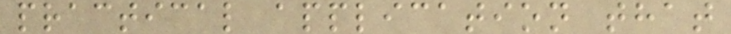practical application that
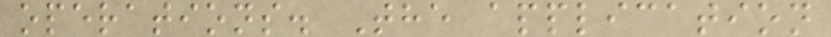operations. The application
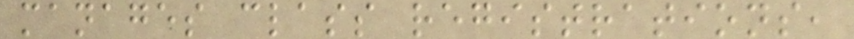manages class registrations,
